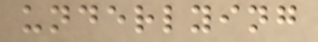underlying
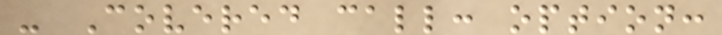- Covered call: option:
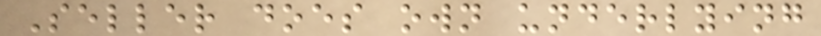Seller does own underlying
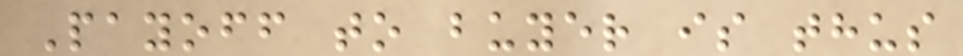Payoff to buyer is thus
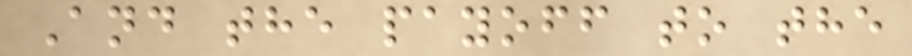And the payoff to the
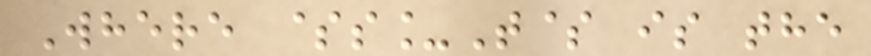Where $s_T$ is the
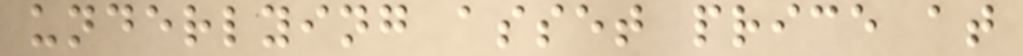underlying asset price at
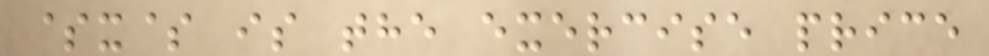$x$ is the exercise price
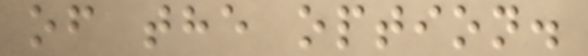of the option.
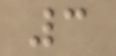3
